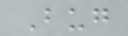Bug
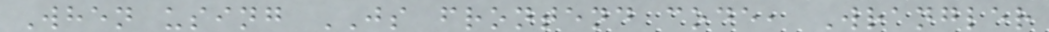When using JS frontend code, Wrangler
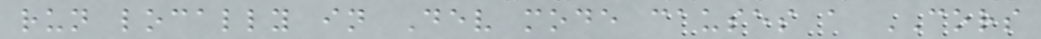run locally in Dev mode causes a CORS
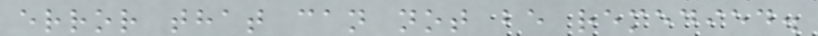error that can not be remedied.
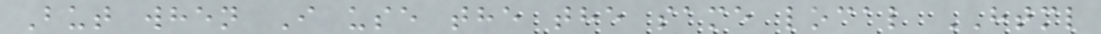But when I use the the same local HTML
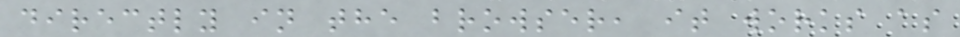directly in the browser, it works as
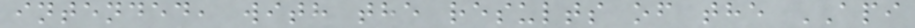intended, with the results of the API
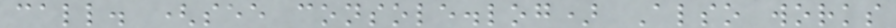call. (see console.log) Also works
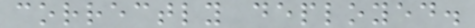correctly deployed.
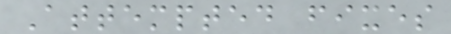Attempted fixes
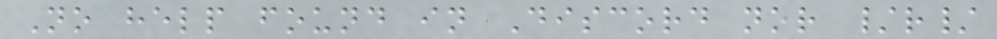No help found in Discord nor /r/
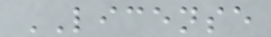LICENSE
